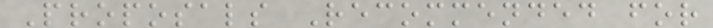Proposals Recommended for
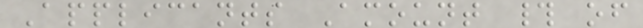Applicants Amount # of
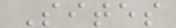Sites
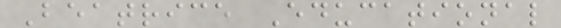Beatrice Educational
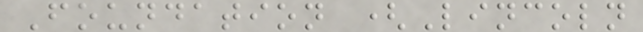Foundation (Lincoln
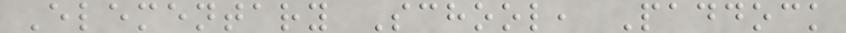Elementary School, Paddock
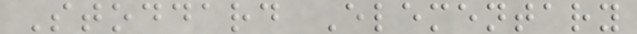Stoddard Elementary
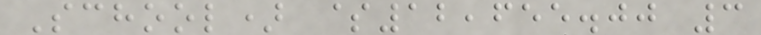School) $12,655.00 3
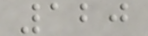120
